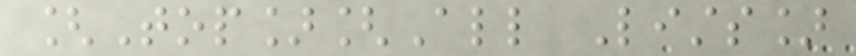[Top][All Lists]
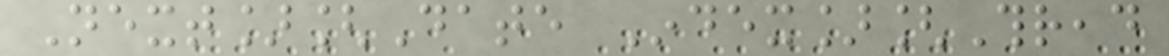Next][Date Index][Thread
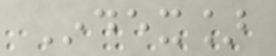Index]
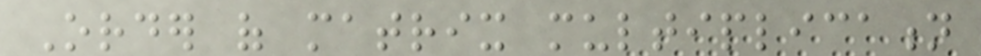Order of matrix multiplication
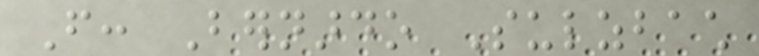From: Bernardo Sulzbach
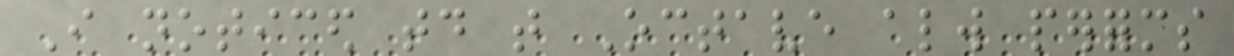I noticed today that Octave always performs
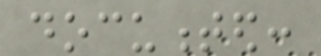documented:
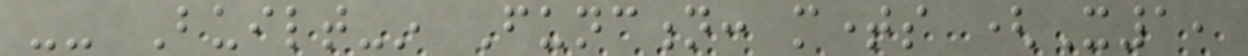-- Built-in Function: mtimes (X1,
